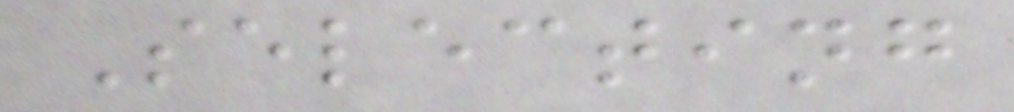Selecting
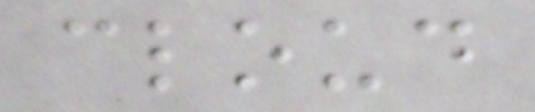cloud
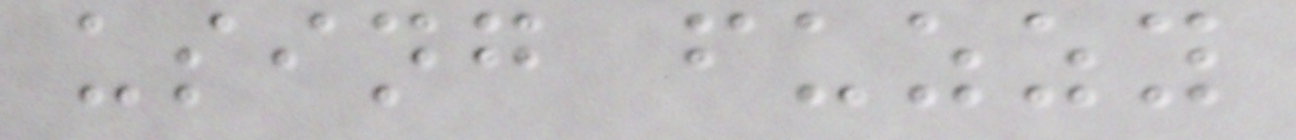using fuzzy
